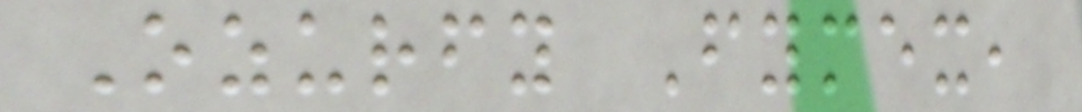Ozurfy Fymex,
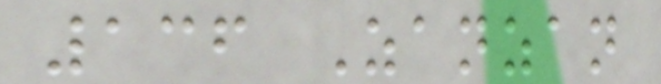136 Zanzan
